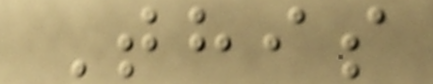This
